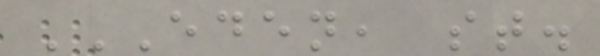EDEN, ST.
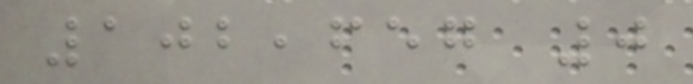102,657 0
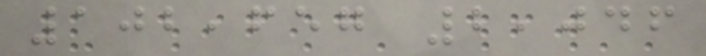102,657 2,046
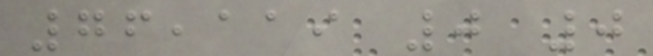76,119 0 0
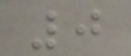0
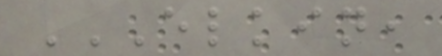ELKIN,
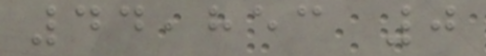44,853 0
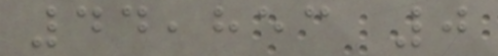44,853 0
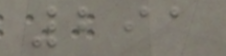291
